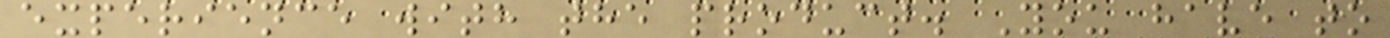experience with the product. You have to
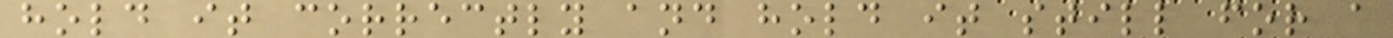hold it correctly and hold it still for a
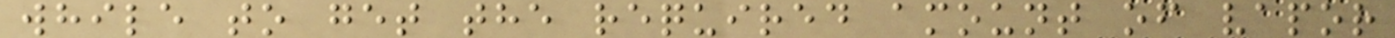while to get the required amount of vapor
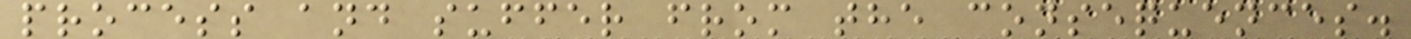process and suffer from the consequences.
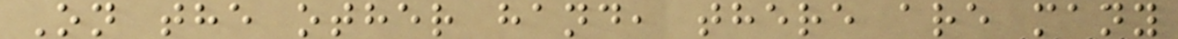On the other hand, there are many
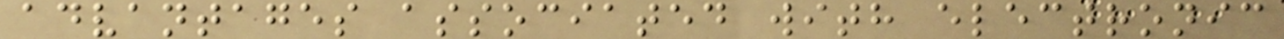advantages associated with electronic
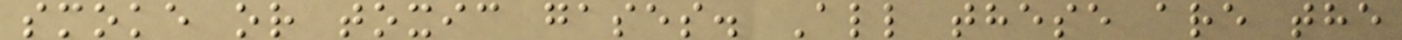smoke or toxic gases. All these are the
